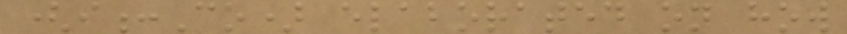(i:Co) elaborated on how
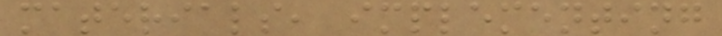materials, implementing
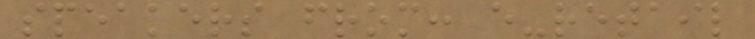speakers from: e-retail
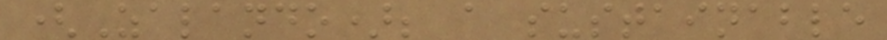(Zalando); a sustainable
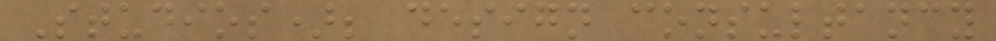Studios); design consultancy
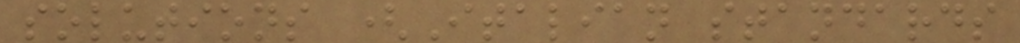solutions (Italian standards
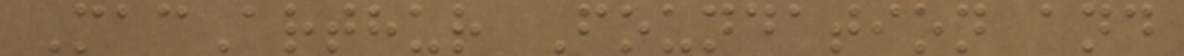MacArthur Foundation and
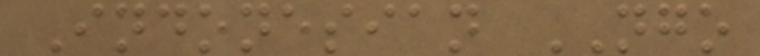Indonesian NGO
